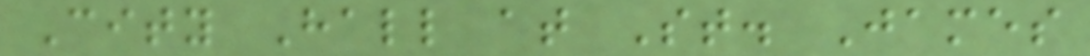City Hall at St. James
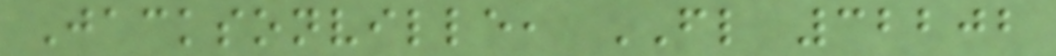Jacksonville, FL 32202
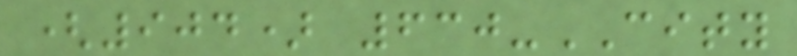(904) 630-CITY
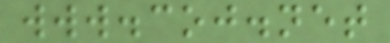www.coj.net
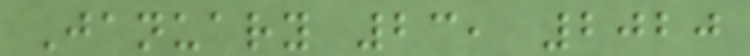January 23, 2020
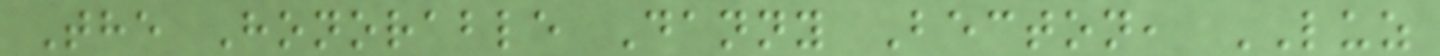The Honorable Danny Becton, LUZ
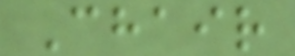Chair
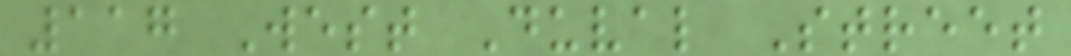117 West Duval Street
